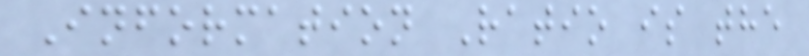Information Ratio is the
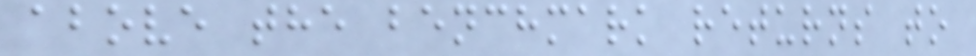above the benchmark returns to
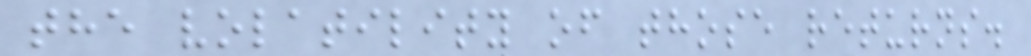the volatility of those returns.
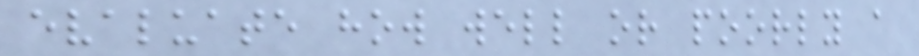evaluate how well or poorly a
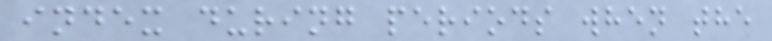index during periods when the
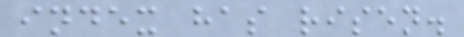index has risen.
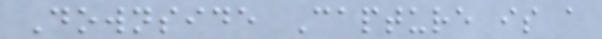Downside Capture is a
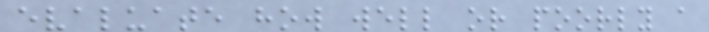evaluate how well or poorly a
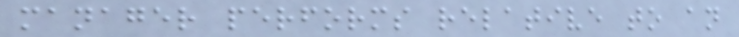manager performs relative to an
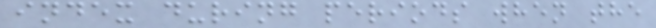index during periods when the
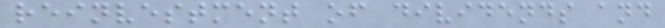reinvestment of dividends and
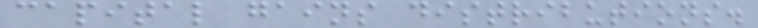capital gains distributions.
